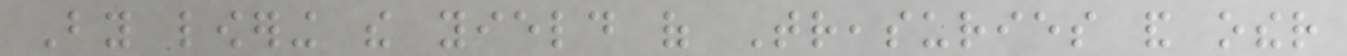By lowering the yield of Treasuries and other
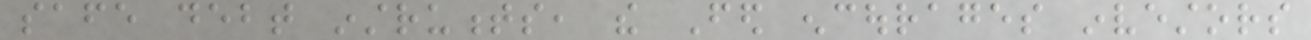safe debt instruments, the Fed encourages investors
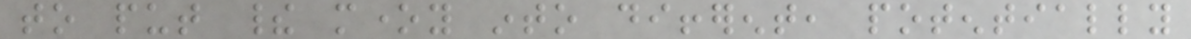to put their money into different, potentially
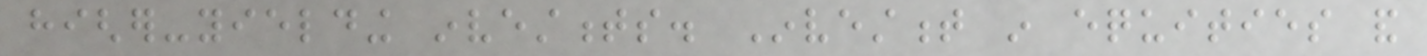higher-yielding investments. Investment in equities and
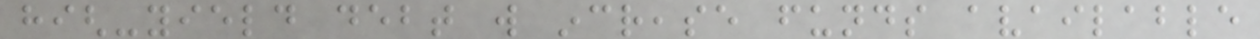high-yield debt will increase funds available
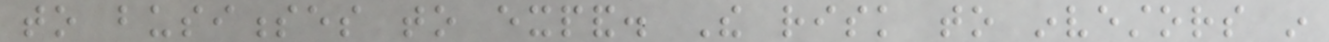to businesses to expand. The risk to investors in
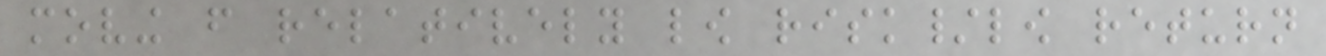moving from relatively low risk/low return
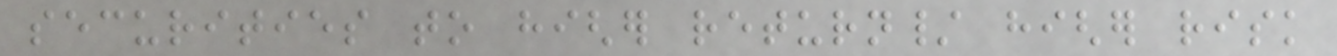securities to higher return/ higher risk
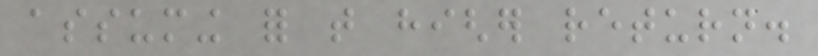assuming for that higher return.
